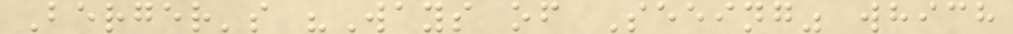Berger's "Ways of Seeing" which
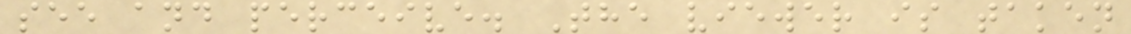see and perceive. The viewer is taken
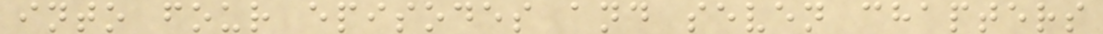into four episodes and seven chapters
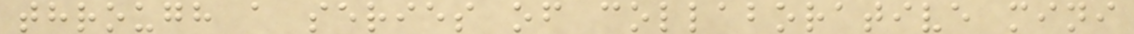through a series of collaborative mini
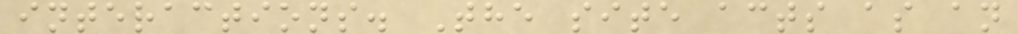interactions. The site acts as an
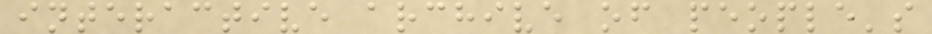interactive archive of people's
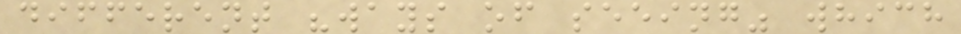different "ways of seeing" which
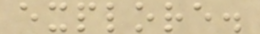explore.
